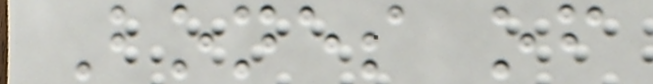Bones of
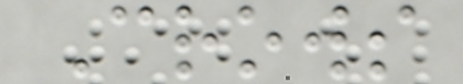Crows
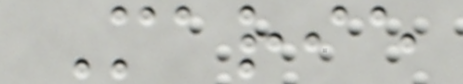Marie
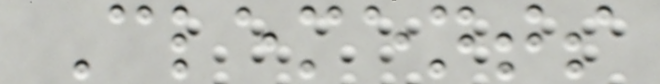Clements
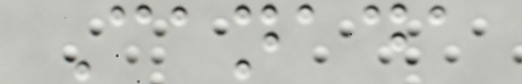Canada
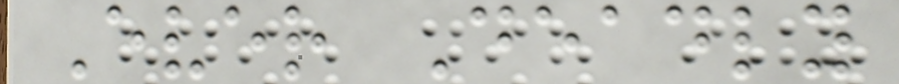Ever Deadly
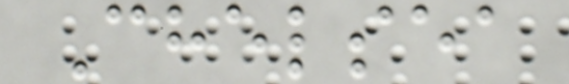Chelsea
